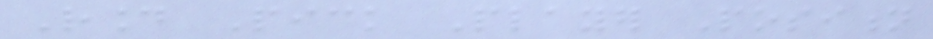Round Pick Player Position
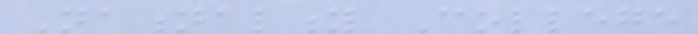Nationality College
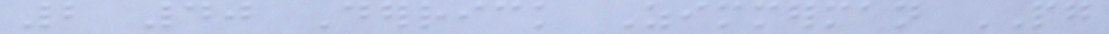2 40 Derrick Zimmerman PG
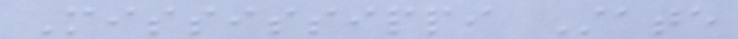Mississippi State
